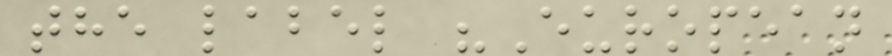the label "European
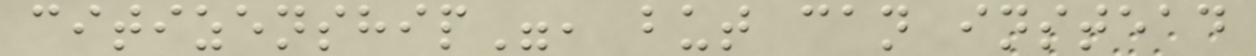citizenship", but can instead
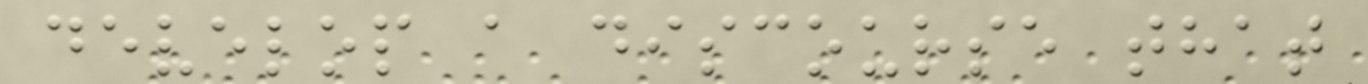develop a discourse that
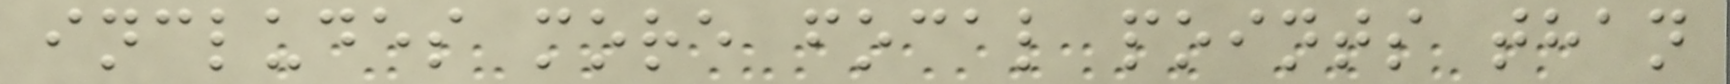includes more focal points than
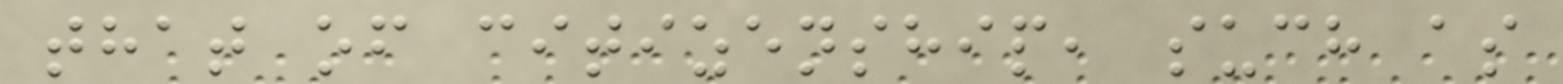that of citizenship, such as
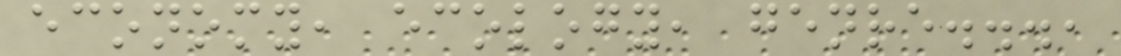economy, ecology, genre...,
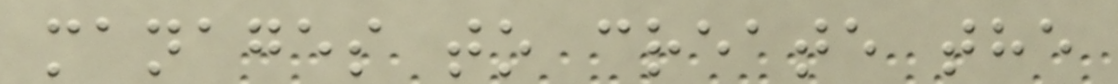manages to create the
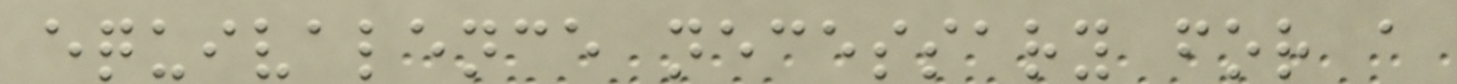equivalence necessary for a
